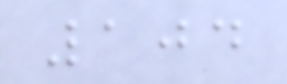104
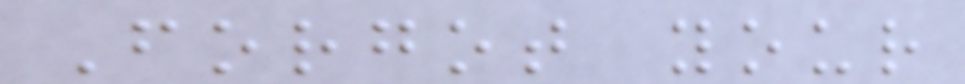Forgot your
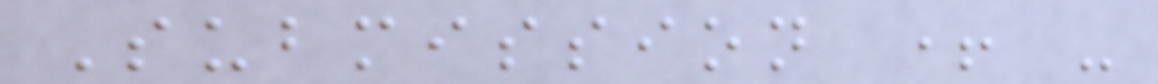Submission + -
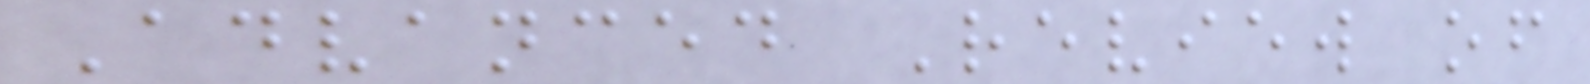Advanced Review of
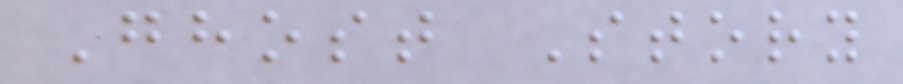Ghost Story
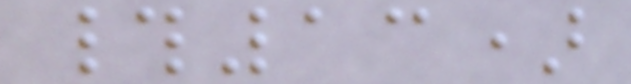#13)
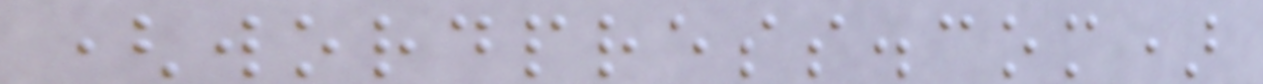(wordpress.com)
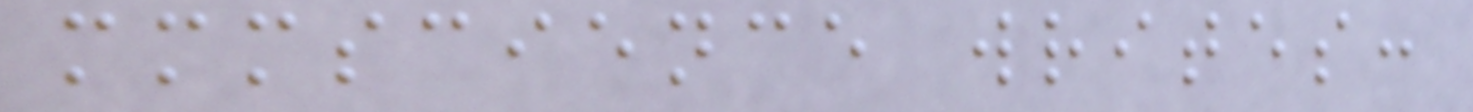mmmscience writes:
